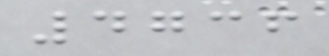4736
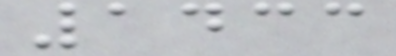1433
